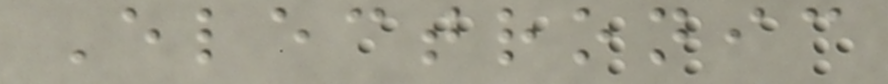Electronic
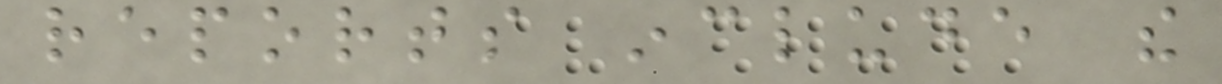reports include the
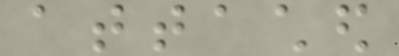attached
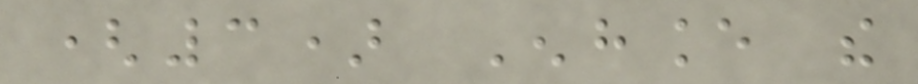(3) Enhance the
